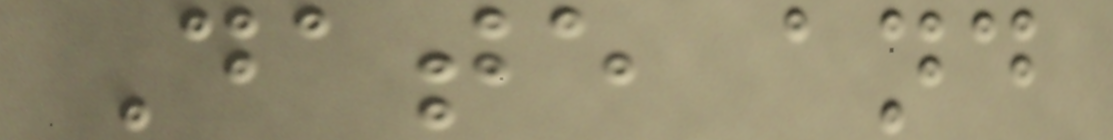Date and
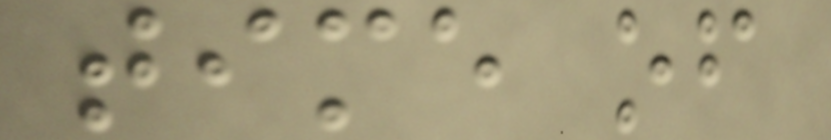time of
